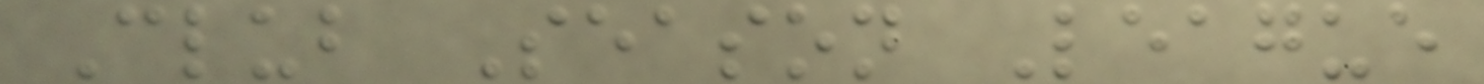Club Season League
